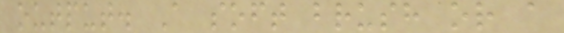output. A soft brush or a
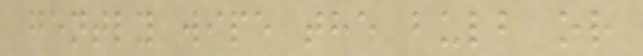gently wipe the bulb or
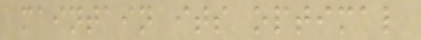maintain its optimal
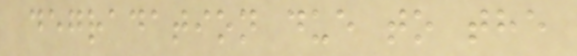degradation due to the
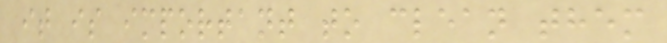it is important to clean them
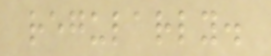regularly.
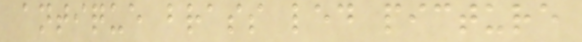antique brass led picture
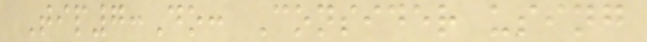Tip7:Do: Consider using
